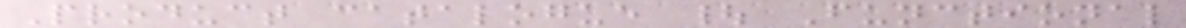Product catalogue | Functional
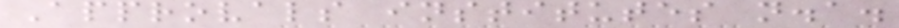Approvals institutes n.a.
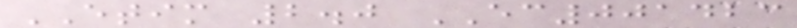ETIM 2.0 EC001423
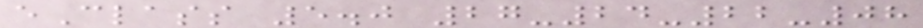eClass 5.0 27-24-22-08
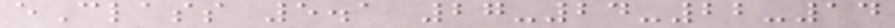eClass 5.1 27-24-22-14
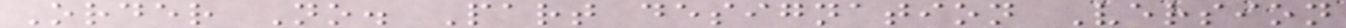Order No. Part designation Version
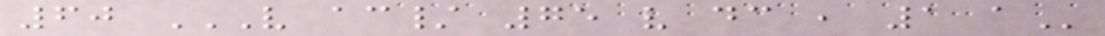60 V AC/ 75 V DC , 1 A
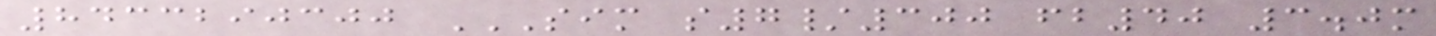8433290300 SIM S7/300 FB40 3.0M
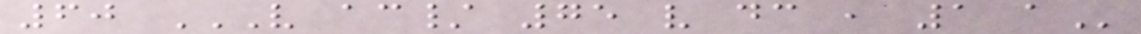60 V AC/ 75 V DC , 1 A
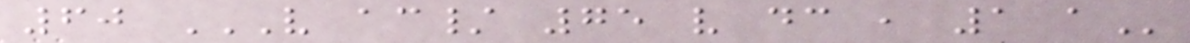60 V AC/ 75 V DC , 1 A
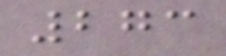273
